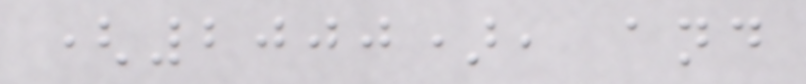(2000), and
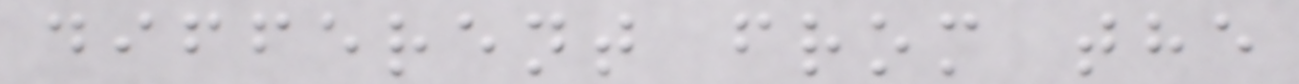different from the
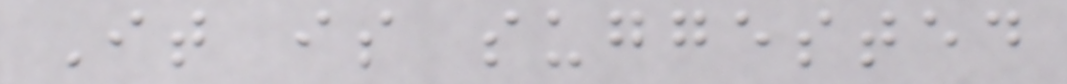It is suggested
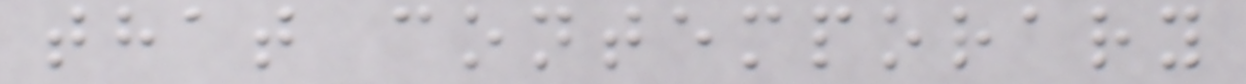that contemporary
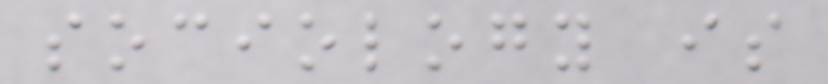sociology is
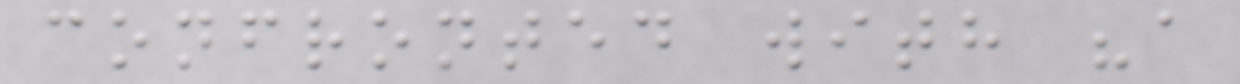confronted with "a
